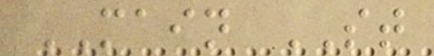MAIN ST
